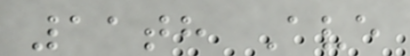11th Ave
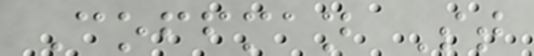Coffman St
